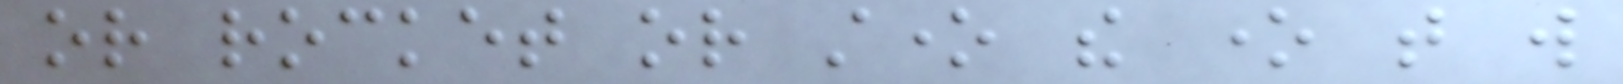or rocket or stone the one that will
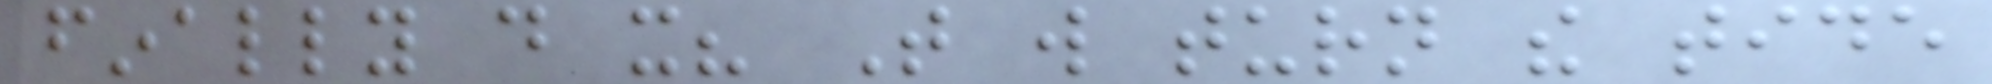finally do it? That will turn the tide
